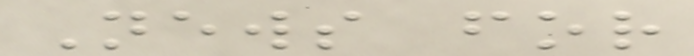News for
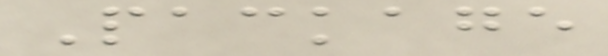Package
